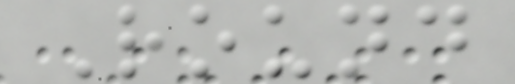Round
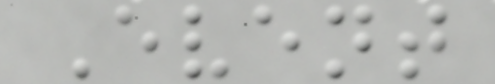Event
